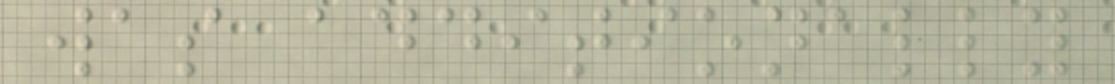was additionally
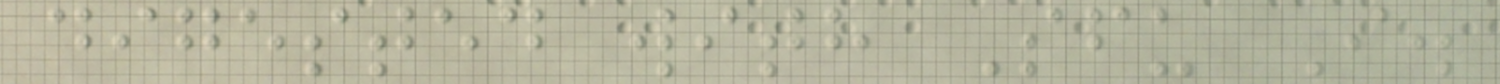digested with Sfu I.
